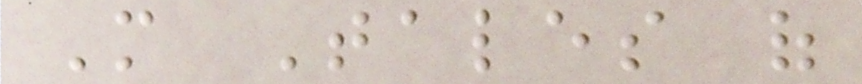More Tales of
